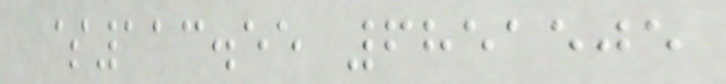$113.55 6851505
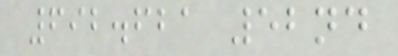692.621 52nd
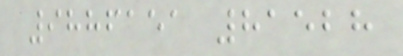9886151 81528
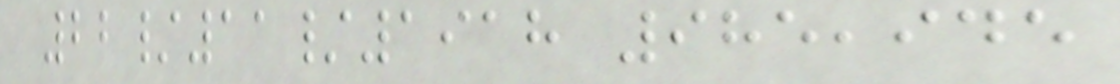22/11/1918 985,945
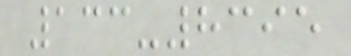133-8395
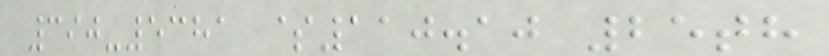390-5381 $110.10 25th
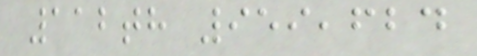112th 959,624
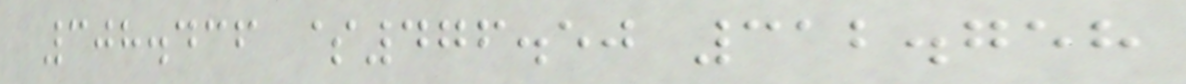308.436 $476.50 312.758
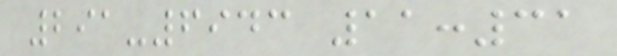291-6943 11:31
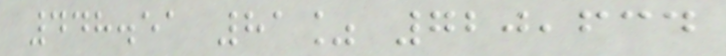448.51 81% 720,634
